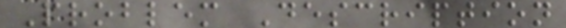Problem Description
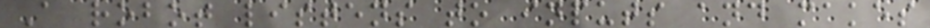A robot listens to inputs and makes
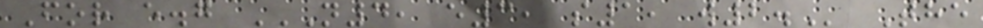For e.g N4, E3, S1, W2. The
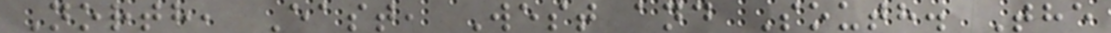North, East, West and South. The
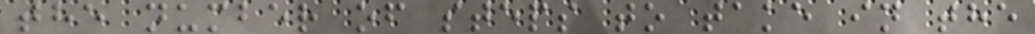the number of steps to take in the
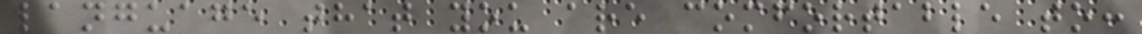language that you are comfortable to:
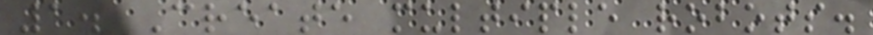1. Create multiple robots.
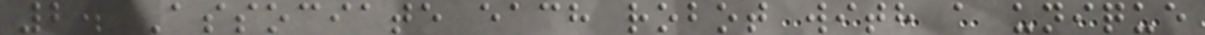2. Associate each robot with a unique
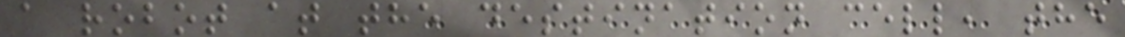a robot at the destination cell, the
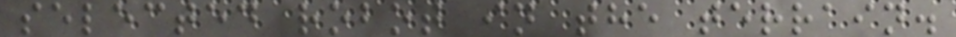selected robot in the terrain.
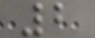2
